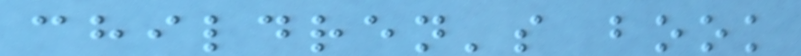children's book
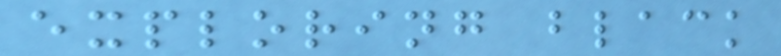exploring black
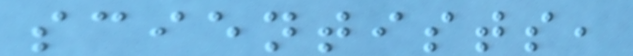scientists,
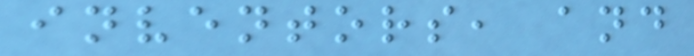inventors, and
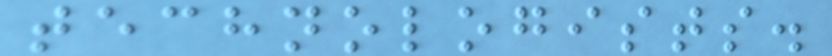technologists.
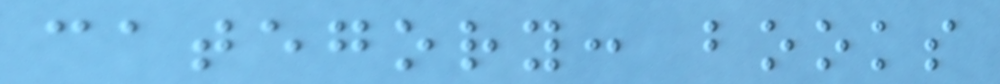category: books
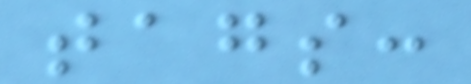tags:
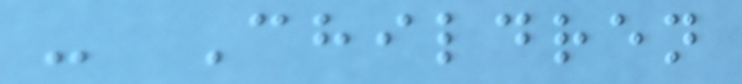- Children
